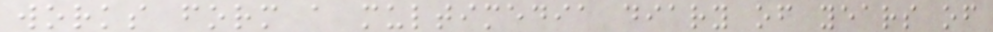works form a multimedia diary of years of
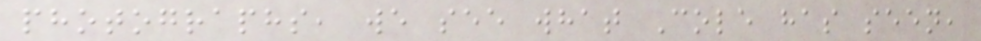photographs, we see what Cole has seen,
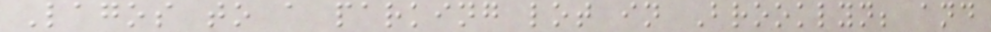Lagos to a parking lot in Brooklyn; and
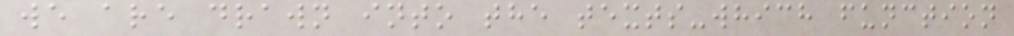we are drawn into the texts-which function
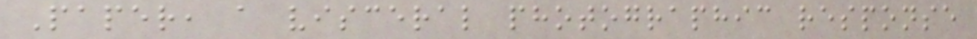Paper, a visceral photographic response
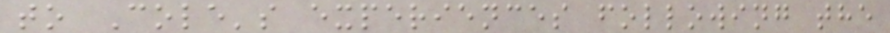to Cole's experiences following the
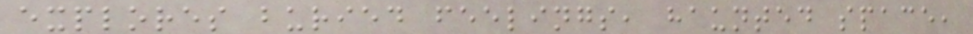explores buried feelings, haunted space,
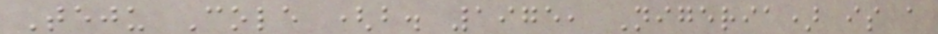Teju Cole (b. 1975, Nigeria) is a
